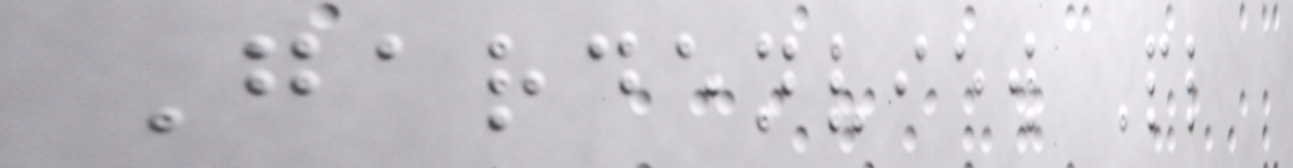Gardenview Pl
